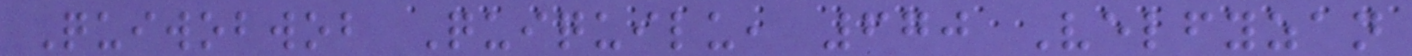Quiwobwob Quiquilu, 670 Velfyzan
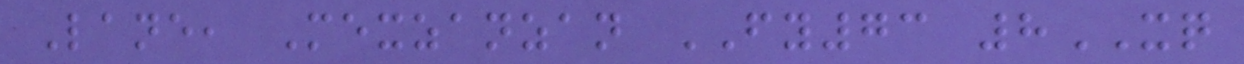Lane, Mexzanzan FY73 8XQ
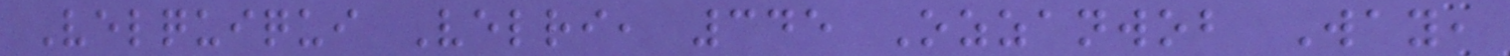Velquiqui Velri, 345 Ozzanwob Way,
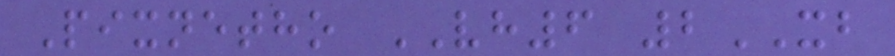Pixnetho VH6 2XB
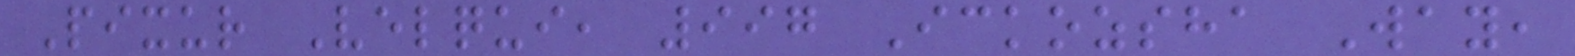Pixur Velqui, 997 Ickozsha Way,
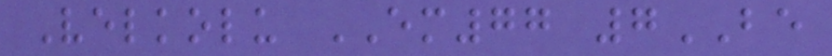Velkolu EM77 7BE
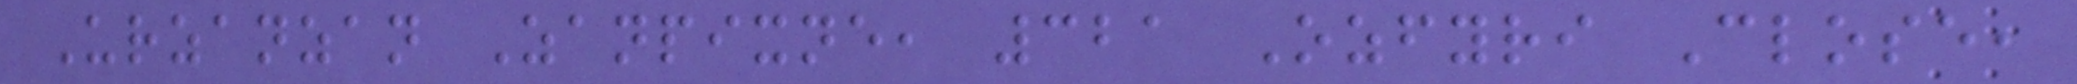Urzanzan Zanpixne, 321 Ozfyri Close,
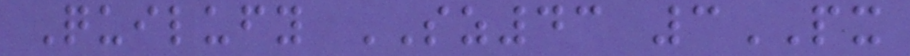Quilufy SZ43 3PX
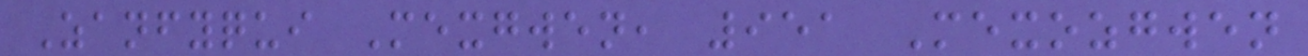Zanfyqui Mexgwen, 951 Mexozgwen
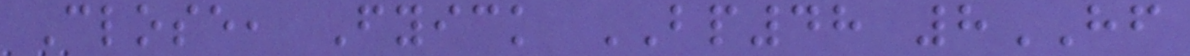Close, Fyick BP48 8HF
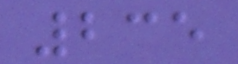235
